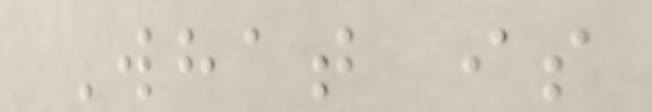What is
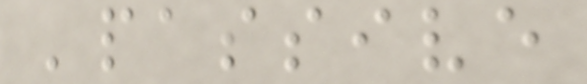'passive
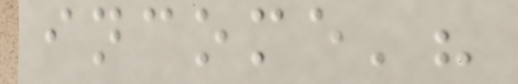income'?
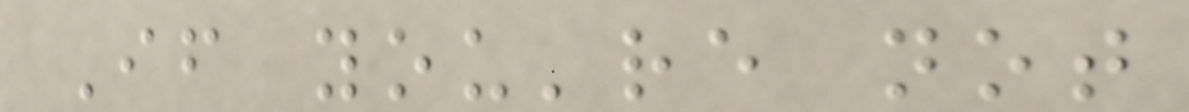If you're not
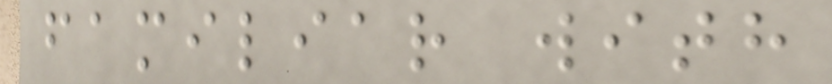familiar with
